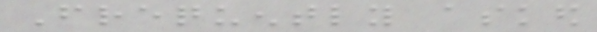Frequently asked
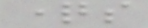questions
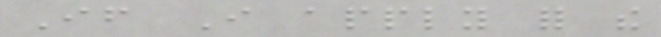If I apply for the
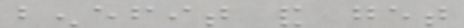benefit and get
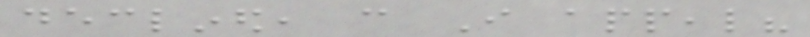declined, can I appeal?
